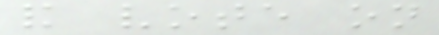and vote on
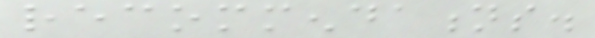recommendations.
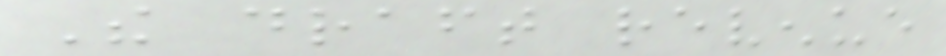The draft revenue
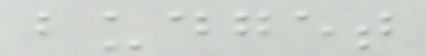budget
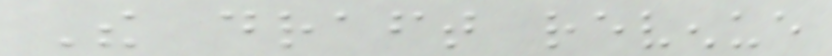The draft revenue
